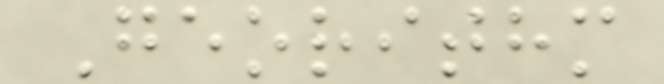Georithm
